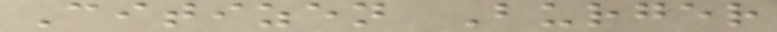Citizen Burger
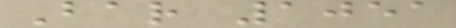Bar 1051
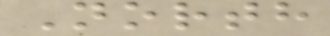North
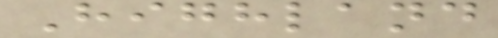Highland
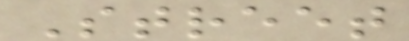Street
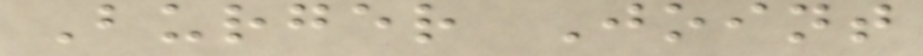Burger Joint
